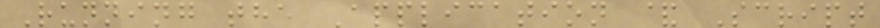Running the Application & Script
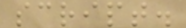script.
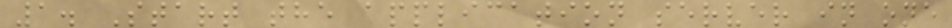1. Start the application server in one
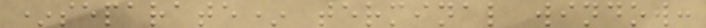*separate* terminal window:
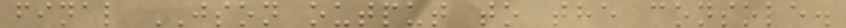final JSON output to the console.
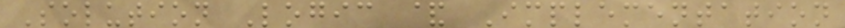Solution Logic & Implementation
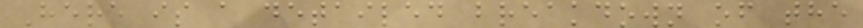Here is a detailed breakdown of the
